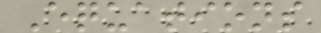Equations
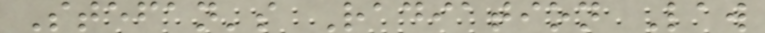Stefan's Radiation Law
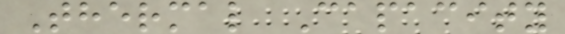Thermal Capacity
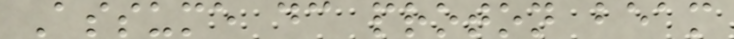Assume dc proton beam
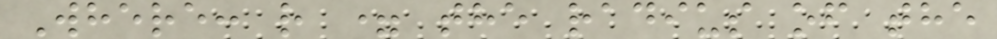Where: r = the radius of the
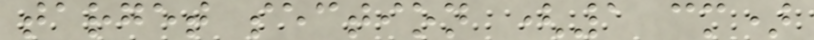target section (1 cm)
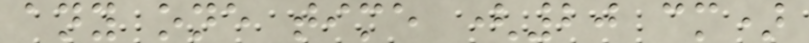any one time (20 cm)
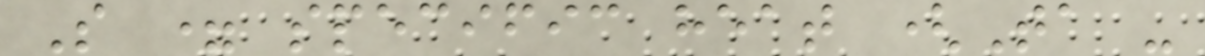S = specific heat (Ta -
